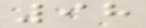98
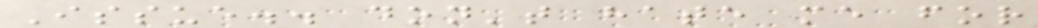Issue.. don't hate me for
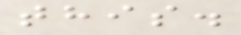this.
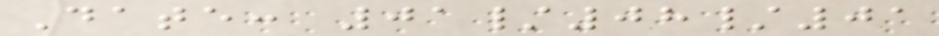Date: 01/08/01
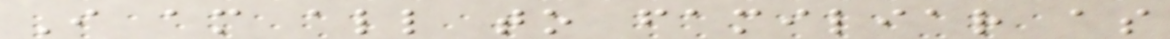I am all to familiar as
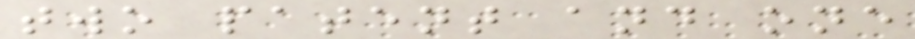two patent and one
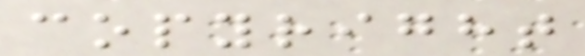copyright
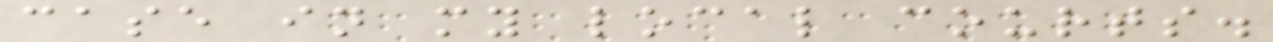case in my local courts.
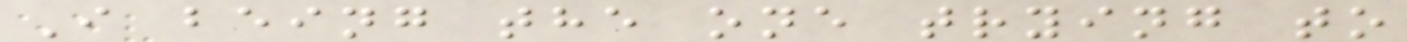I being the one trying to
